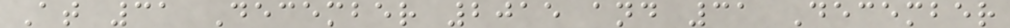At 31 December 2015 and 31 December
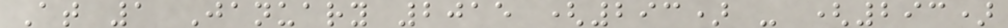At 1 January 2015 (293) - (293)
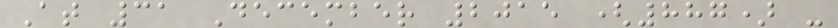At 31 December 2015 (887) -
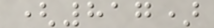(817)
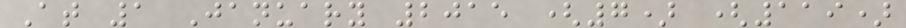At 1 January 2015 (7) (119)
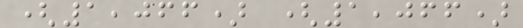(1,066) (1,066)
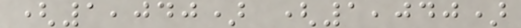(1,040) (1,040)
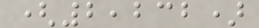(2,232)
